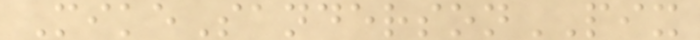MikeSandersonPIX
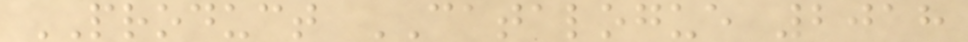PRODUCT CATALOGUE 2018
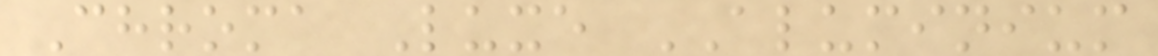Chroma Luxe ALUMINIUM
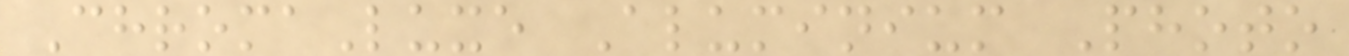ChromaLuxe Aluminium Photo
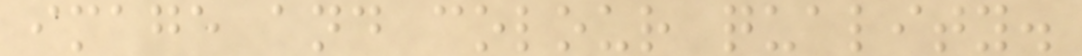image and colour quality.
